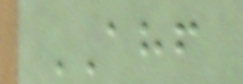AHF
